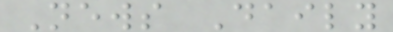News Daily
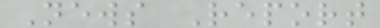News Report
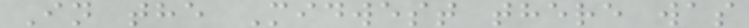In the Midwest there was
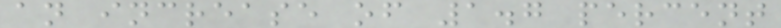an increase of 1.7 percent
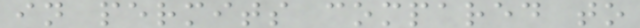in permits compared to
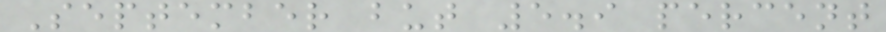September but 5.9 percent
